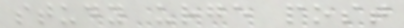study urge post
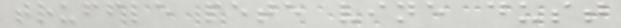truffle pete vine dust
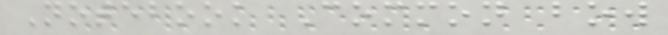Notebook Common bow
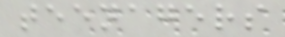teenagers
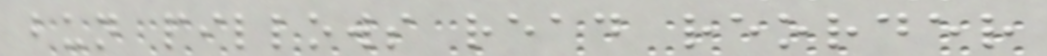bun pillows read reorder
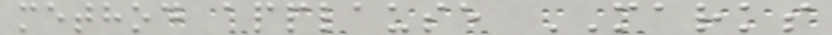method applause MARKS
